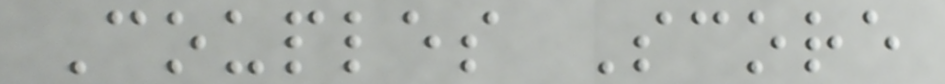Couples Score
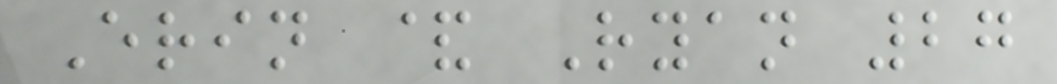Erin & Ryan 27
